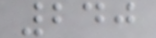240
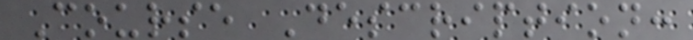Course Description:
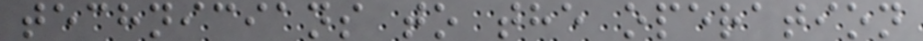technicians to the operation
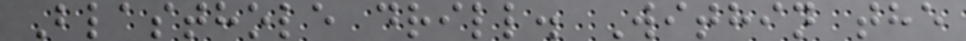Blasthole drill. Within the
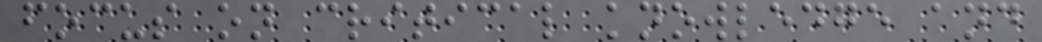focus on critical knowledge and
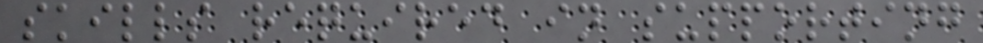skills required in supporting
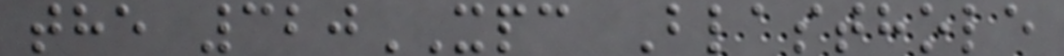the 320XPC Blasthole
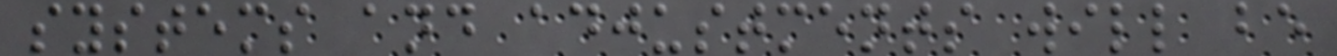systems and adjustments will be
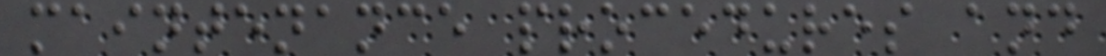maintenance procedures and
